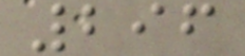296
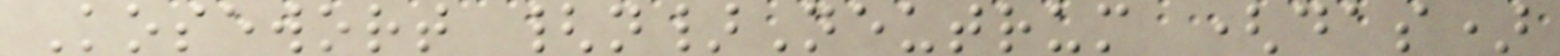Kosewort {n}Neutrum (das)
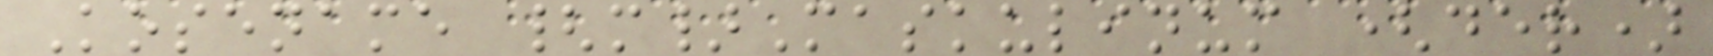Kosename {m}Maskulinum (der)
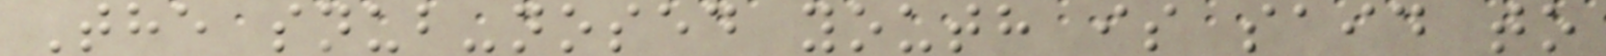The snub-nosed youth is said to
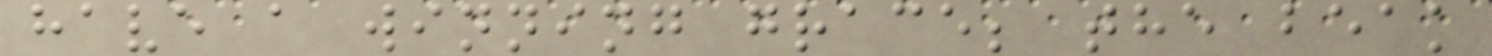have a winning grace; the beak
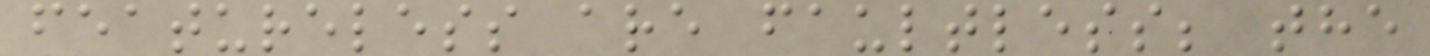featureless are faultless; the
